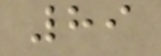89
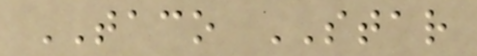TACO STAR
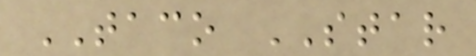TACO STAR
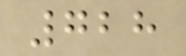728
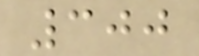300
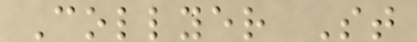Collyer St
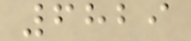6829
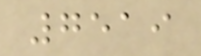7519
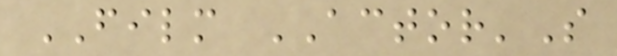FILM ACTOR'S
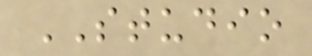STUDIO
